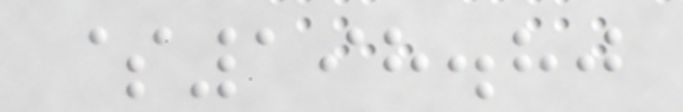$198.80
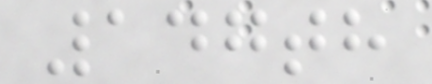147th
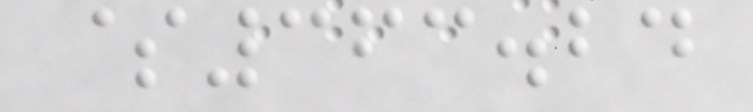$363.24
